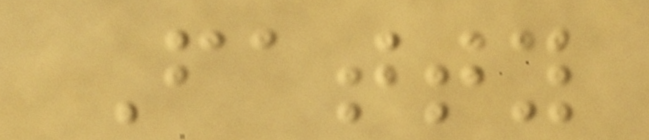Fatty
